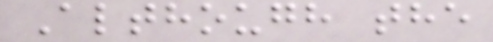Although the
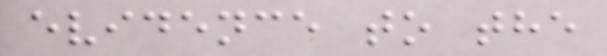evidence to the
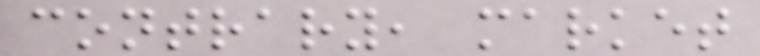contrary, market
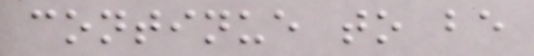continue to be
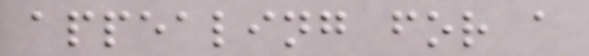appealing for a
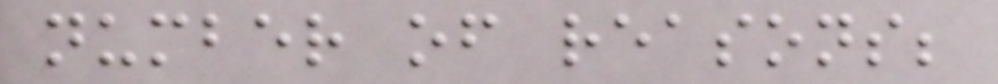number of reasons;
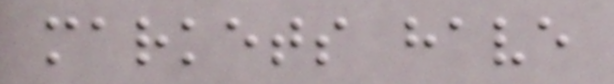markets have
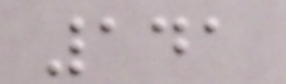141
